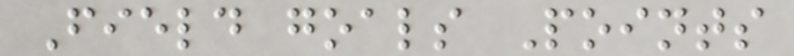Field goals Points
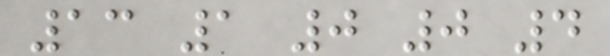13 1 0 0 4
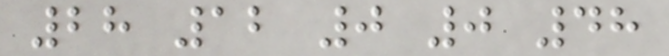28 12 0 0 48
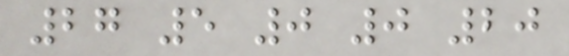27 5 0 0 20
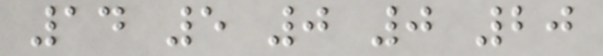14 5 0 0 20
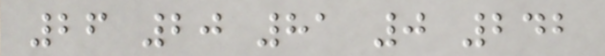26 20 81 0 242
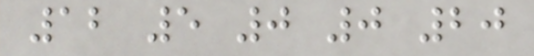12 5 0 0 20
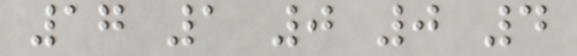17 1 0 0 4
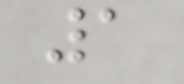1
